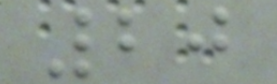20
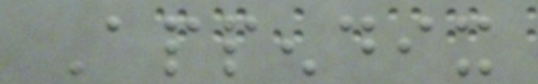Appendix
